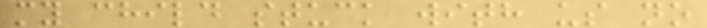my child stuck with us no
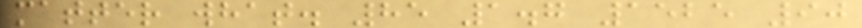matter what. 85 1.7 1525 90
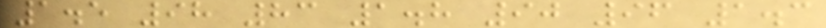1.5 98 83 1.8 90 96 1.3
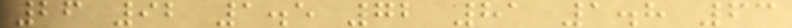26 92 1.5 72 81 1.8 63
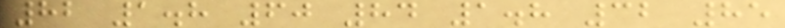82 1.8 60 84 1.8 32 85
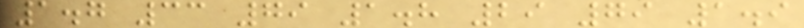1.7 33 79 1.8 29 79 1.9
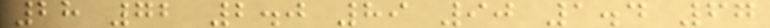28 72 2.0 89 90 1.4 67
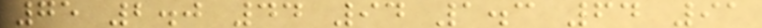75 2.0 44 94 1.3 64 91
